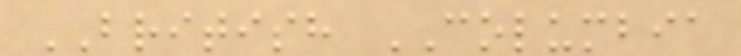BRITISH COLUMBIA
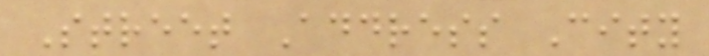Street Address City
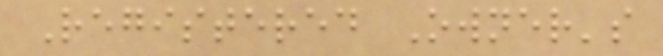Registered Owner's
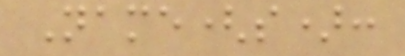Name(s):
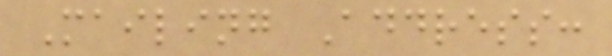Mailing Address:
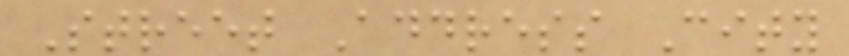Street Address City
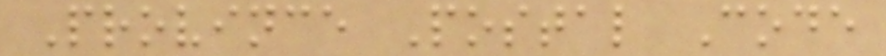Province Postal Code
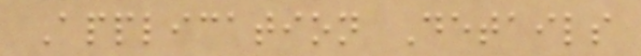Application Details
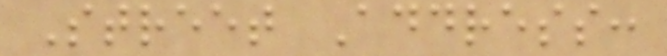Street Address:
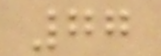77
